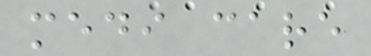medi care
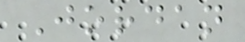Jordan
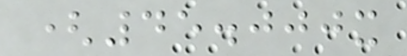(45.000x
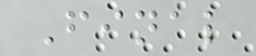Final
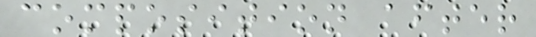composition after
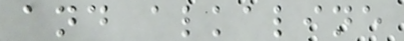and alkaline
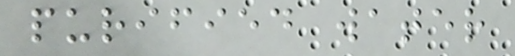purified water
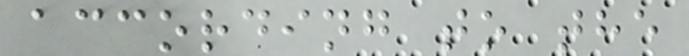according to the
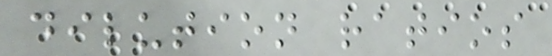dilution ratios
